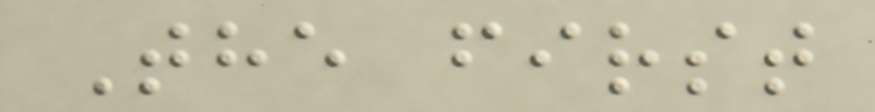The first
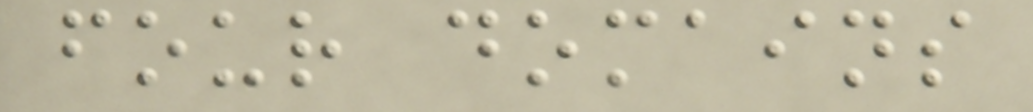four domains
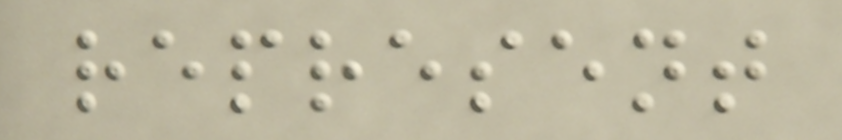represent
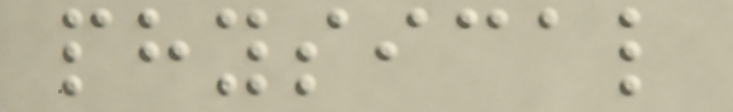physical
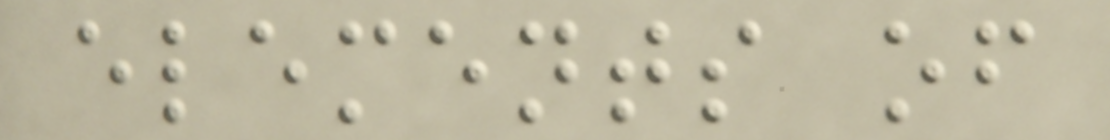elements of
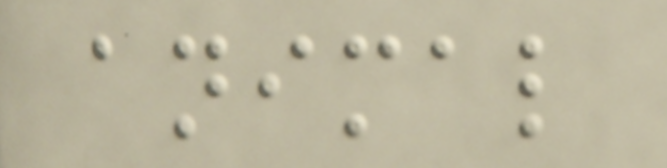animal
